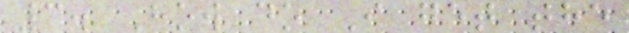3. How do I get the
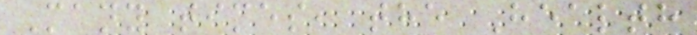Many times, the Health
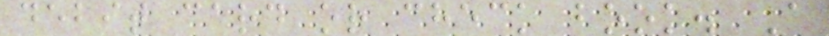debit card or check book. A
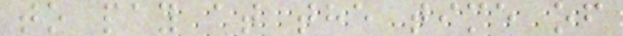to pay at the time of
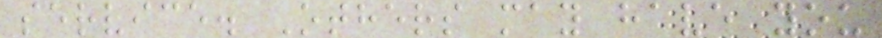service. Others may have you
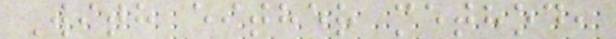With either method,
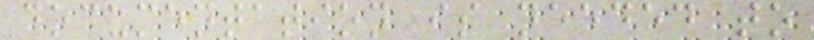documentation is needed to
